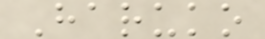Haruko
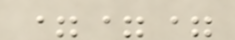===
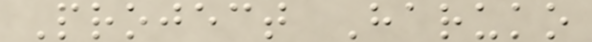Project Haruko
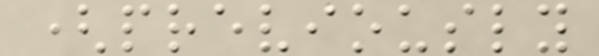(previously
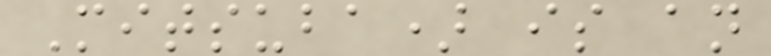Mitsuba) is an
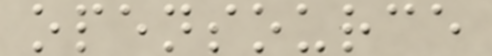opensource
